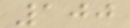100
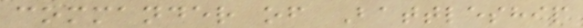commander of Battleship
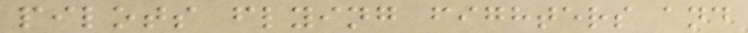pilots flying fighters and
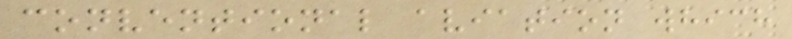conventional aviation which
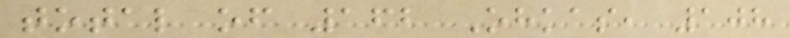total of 162 Ohkas, 108
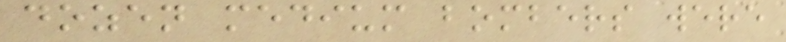dozen medium bombers were
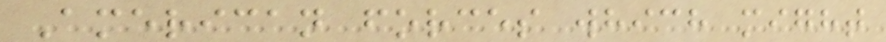American forces which might
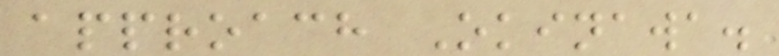approach Okinawa.
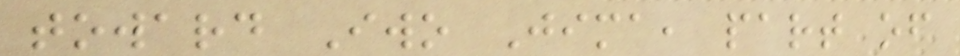toward Iwo Jima, part of
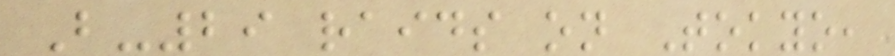B-29 raids on Tokyo,
